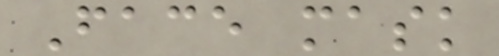Face mask
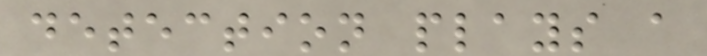detection plays a
